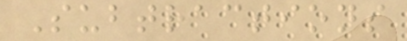Subtractions
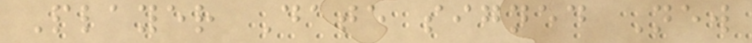Player Date signed New
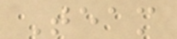Team
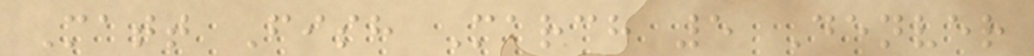Matt Fish March 5 Denver
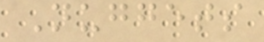Nuggets
